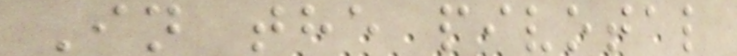In the pivotal
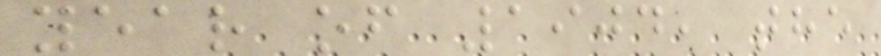year of 1904, the
